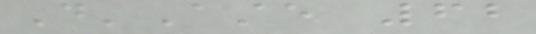D'Aste 62
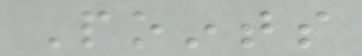Points
